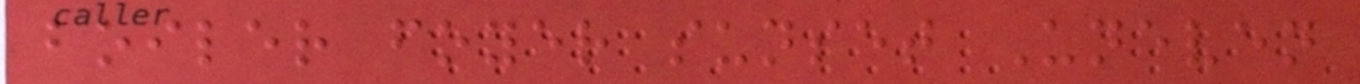boiler foyer sunset Uneven
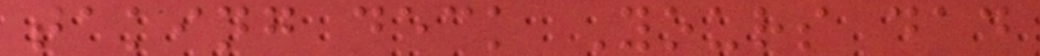taking deck Yours dad
